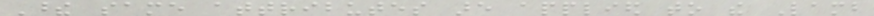These same attributes are applied to the Lamb
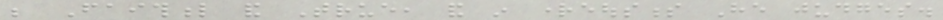be Faithful and True, and in righteousness He judges.
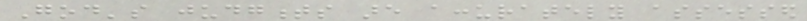God's judgments are accurately assessed
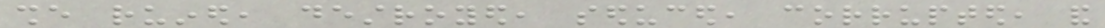she ruined, destroyed, seduced, corrupted, and
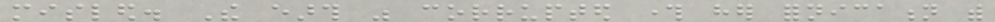misled. The earth was corrupted through her fornication with
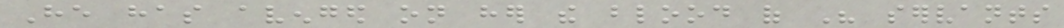He has avenged on her the blood of His servants
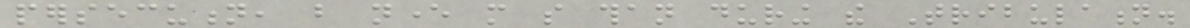persecution, but never more so than during the Tribulation.
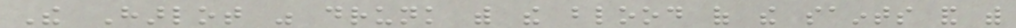The Harlot was drunk with the blood of the saints and with
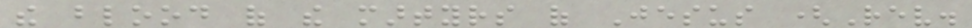the blood of the martyrs of Jesus (Rev.
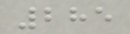285
